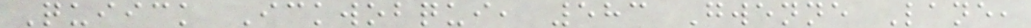Quiick Ickwobqui, 583 Gwenne Lane,
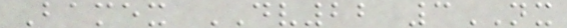Bamex DV22 3NX
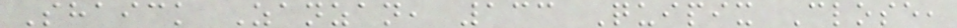Shaick Zanzan, 133 Quipix Close,
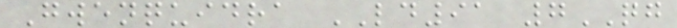Gwenquidra LD91 7QG
